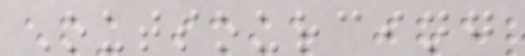Outsourcing
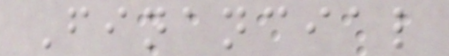Financial
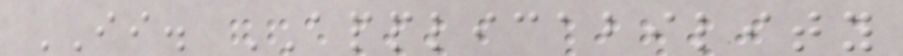II. APPLICABILITY
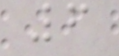6
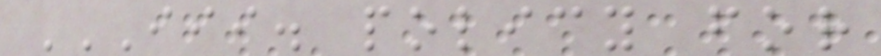III. POLICY FOR
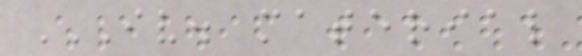IV. MATERIAL
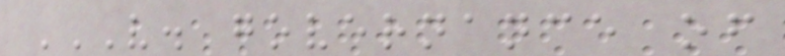V. GOVERNANCE OF
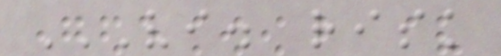VI. RISK
